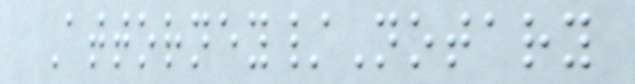Attorney/Notary
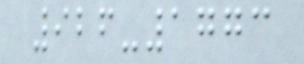926-1773
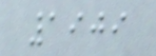1909
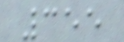355
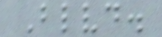Blvd.
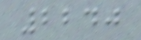2240
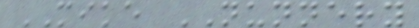MIKE NUNNERY
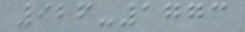926-1773
